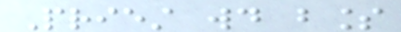Priest would bless
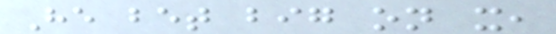He bet big on it,
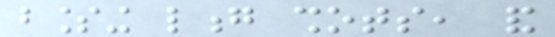blessing long shots, and
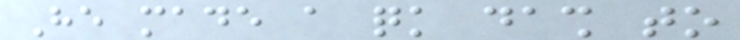He made a quick dash to
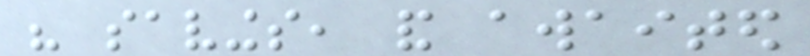his savings, and awaited
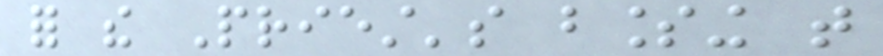for the Priest's blessing that
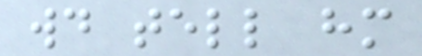would tell him
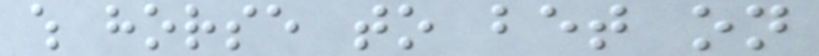which horse to bet on
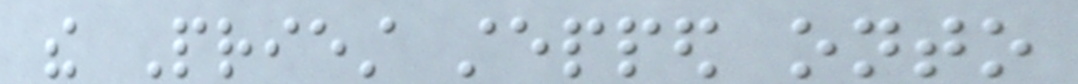the Priest stepped onto
